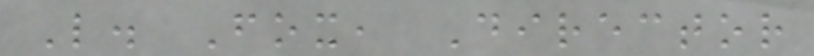L. Fox, Director
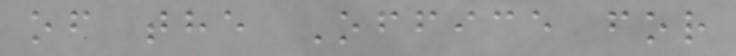of the Office for
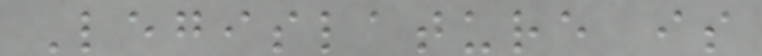Legislature is
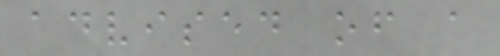advised of a
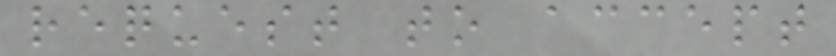request to accept
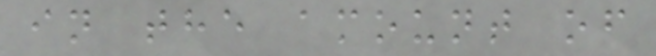in the amount of
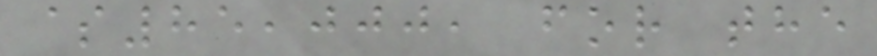$85,000, for the
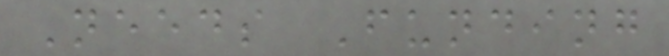Needs Funding
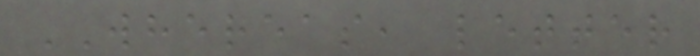WHEREAS, letter
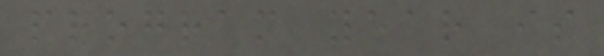program year is
